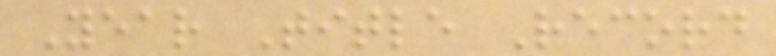Year Title Record
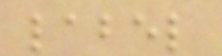label
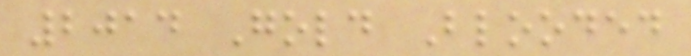2014 Gold Blooded
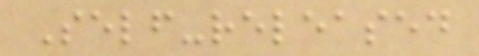Self-released
